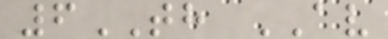6TH AV
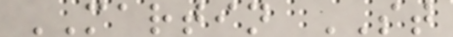MARTIN ST
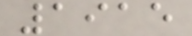1915
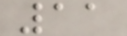11
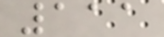111
